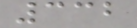332
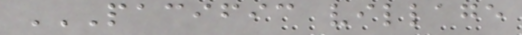PACIFIC VILLAGE
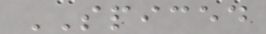SPICED
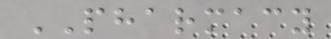PHARMACY
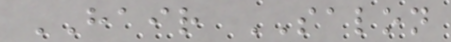HAIR SALON
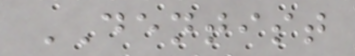DENTIST
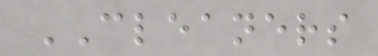CLEANERS
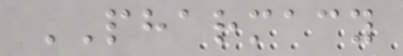PHARMACY
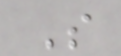S
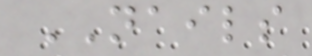NAILS
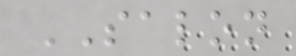SALON
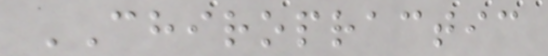CHIROPRACTIC
